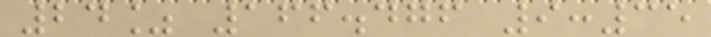24% 166.476 9:35
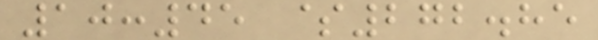10:45 $272.85
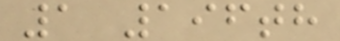1 196th
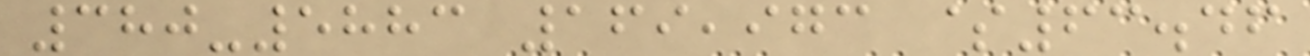380-5883 169,973 $63.46
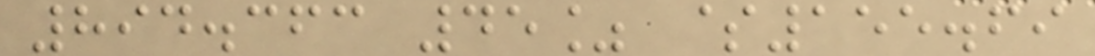894.363 45% $155.69
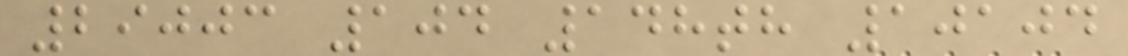29003 104 148th 10104
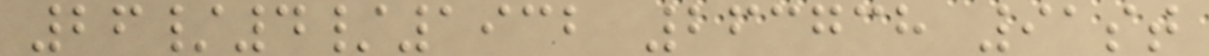26/4/1932 263738 91st
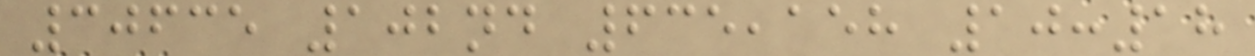30635 102nd 635,158 10:18
